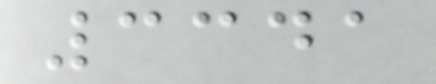3341
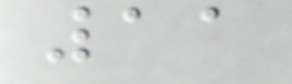11
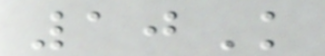10K
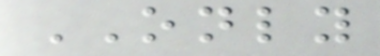ONLY
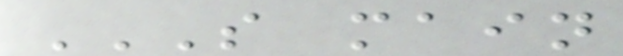S MAIN
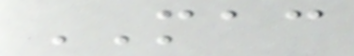MAC
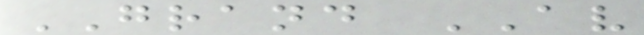GRAND AV
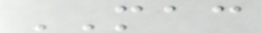MAC
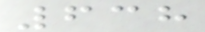638
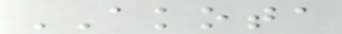AKOTA
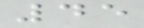45
